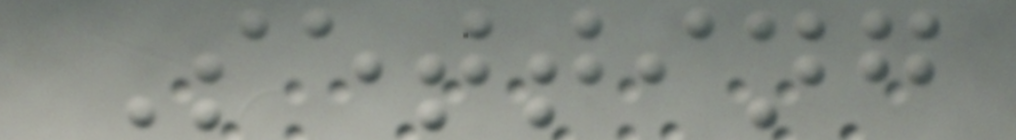Setting
